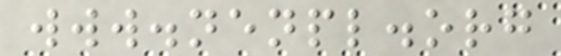www.nenpl.org
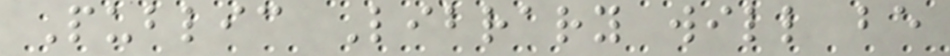Public Library will be
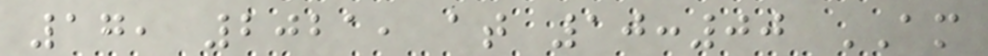17, 2021, at 10:00 AM
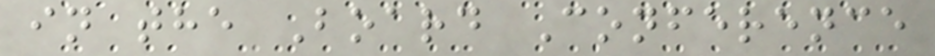in the Board Conference
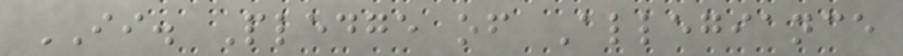II. Pledge of Allegiance
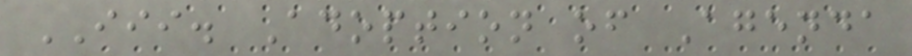III. Adoption of Agenda
